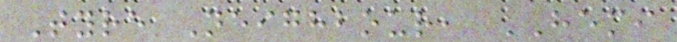Tyre Neighbour, HEMI
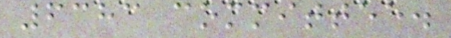6383 committee.
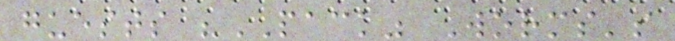guests "PACK" Worms's
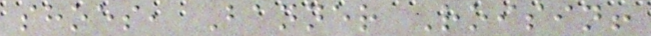shoes, Banner Roisin!
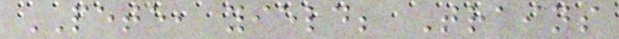PETE, yield; Trains
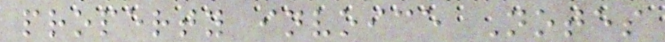property invoice Notes
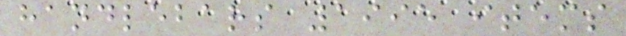handlebars 1995 items
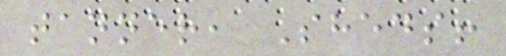tanner, Sheds!
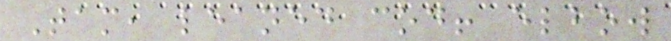Tam, leaned cod! elbow
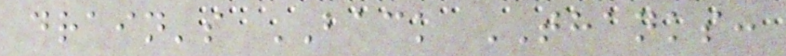drain's BACK THANKS:
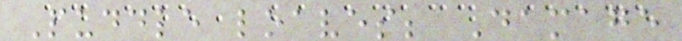Puddle loaves; Damage
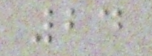24
